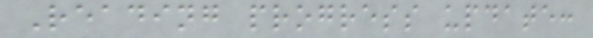Reading progress update:
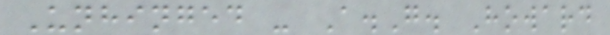Unhinged - A.G. Howard
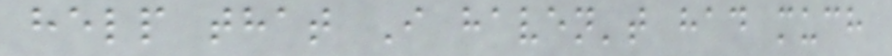help that I haven't had much
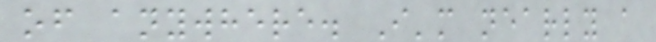of anywhere. I'm nearly a
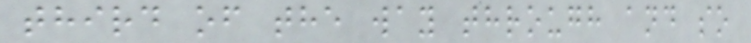third of the way through and so
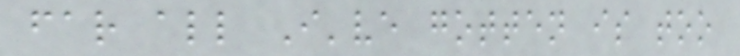far all I've gotten is too
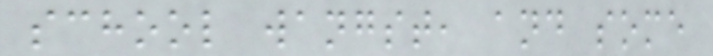school wangst, and some
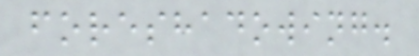foreshadowing.
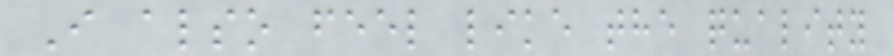I also feel like the quality
